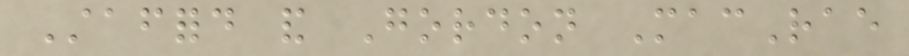Stafford and Gordon MacRae
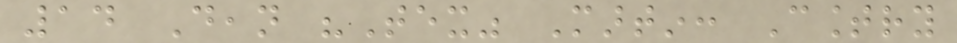14 Dean "Tex" Martin: Country
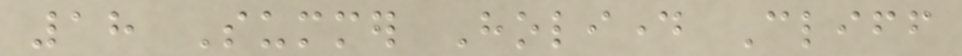18 Summer Holiday Cliff
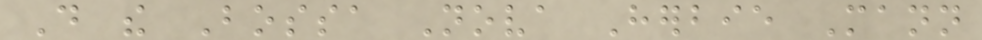Do the Bossa Nova Herbie Mann
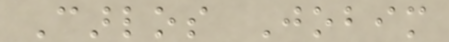Carlos Jobim
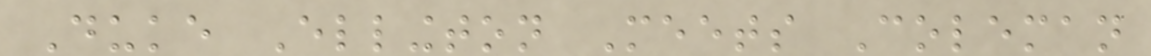Duke Ellington Meets Coleman
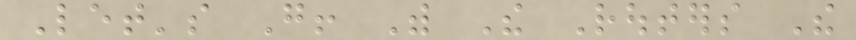Let's Go! With The Routers The
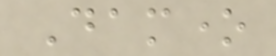Damone
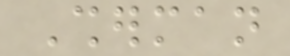Sherman
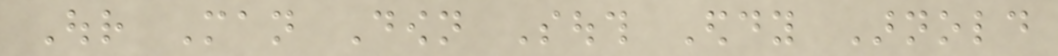Our Man Down South Eddy Arnold
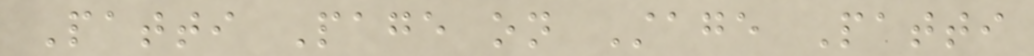Patti Page on Stage Patti
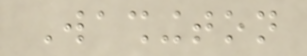Washington
